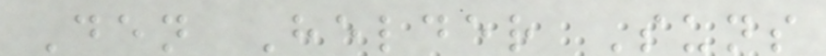Den Helder Suns
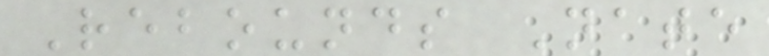Rebounds Nate
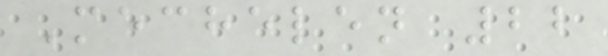Mechelen 22
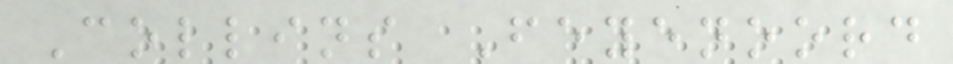Collins Feyenoord
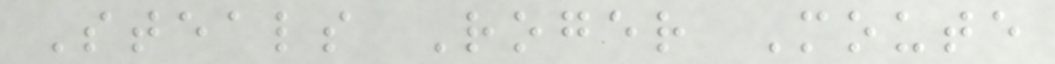Steals Roger Moute
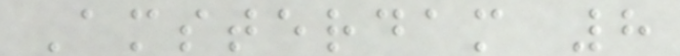Amsterdam 8
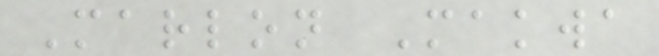Marlon Makwa
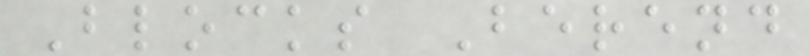Blocks Berend
